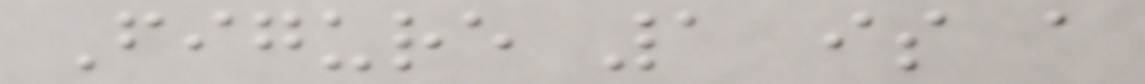Figure 1 is a
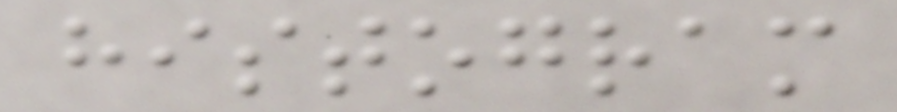histogram
